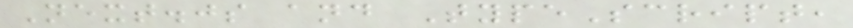Next.js and TypeScript,
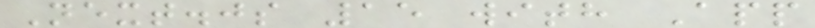Next.js 15 with App
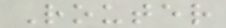Router
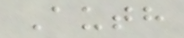Auth
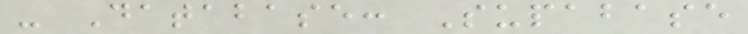- Database: Supabase
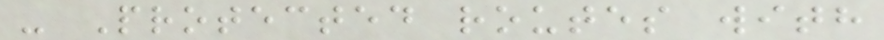- Protected routes with
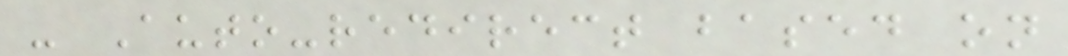- Auto-redirect based on
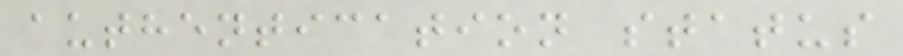authentication status
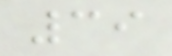39
